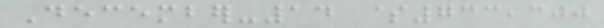December-14 $733,300
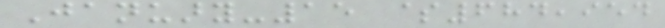January-15 $684,954
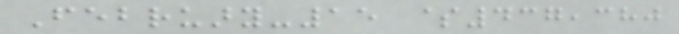February-15 $437,380
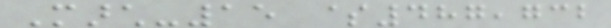March-15 $487,732
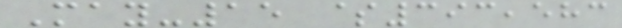May-15 $393,583
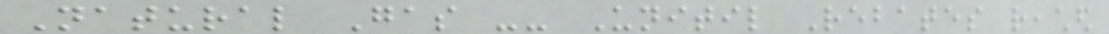Natural Gas -- Unitil Rebates reached
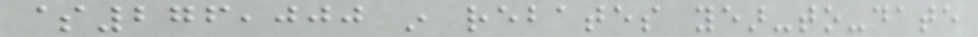$276,000 in rebates year-to-date
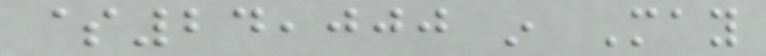$24,000 in May
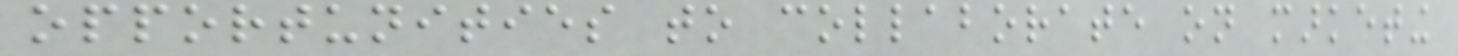opportunities to collaborate on marketing
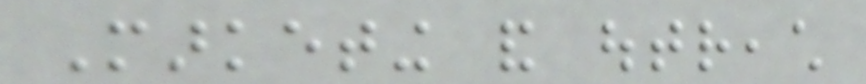Marketing and outreach
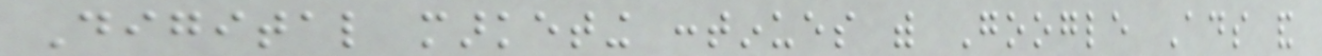Digital marketing continues with Google Ads and
